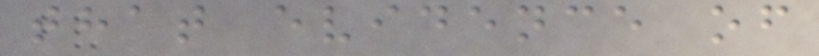that evidence of
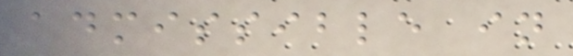admissible in
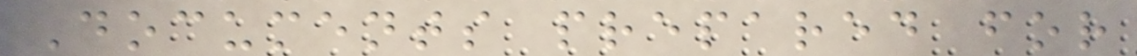Documents prepared for
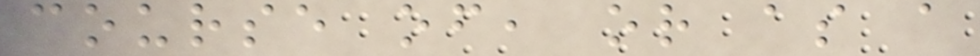course of, or as a
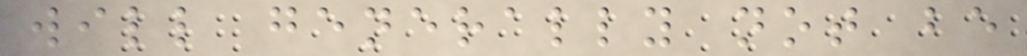will generally not be
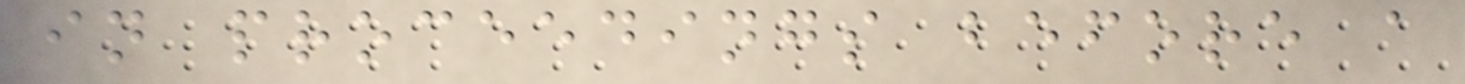in proceedings before a
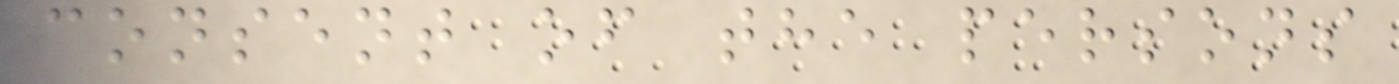consent of the persons
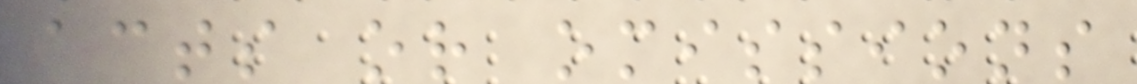acts or omissions
